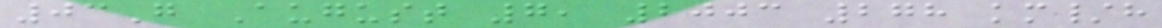03G August 7, 2003 278 km/h
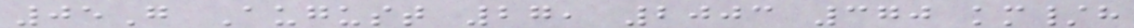05G August 27, 2003 370 km/h
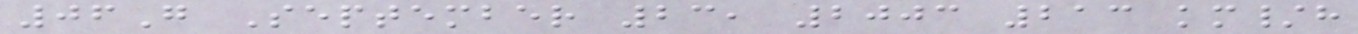06G September 23, 2003 213 km/h
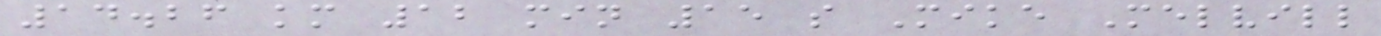14.26 km 12 min 15 s Mike Melvill
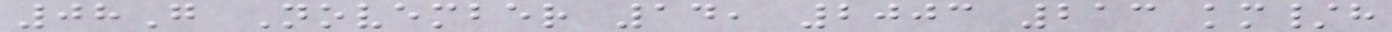08G November 14, 2003 213 km/h
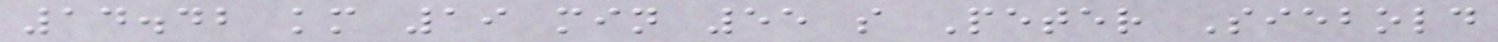14.42 km 19 min 55 s Peter Siebold
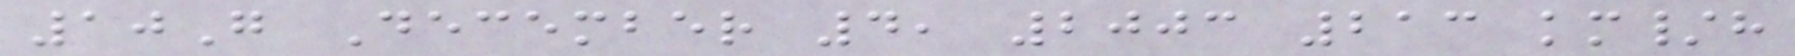10G December 4, 2003 213 km/h
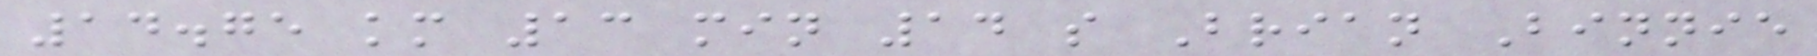14.75 km 13 min 14 s Brian Binnie
